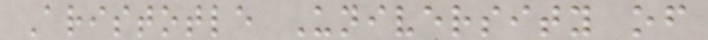Aristotle University of
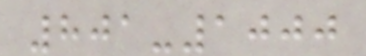801-1000
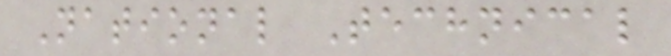National Technical
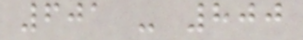601 - 800
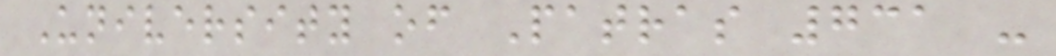University of Patras 731 -
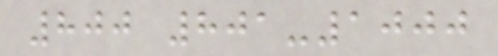800 801-1000
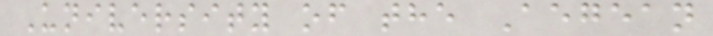University of the Aegean
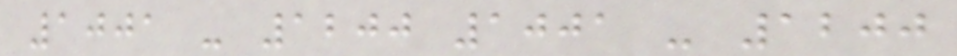1001 - 1200 1001 - 1200
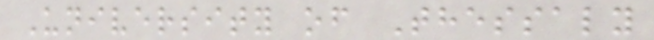University of Thessaly
